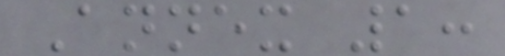Annex 1:
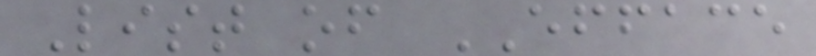List of EFFACE
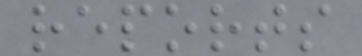reports
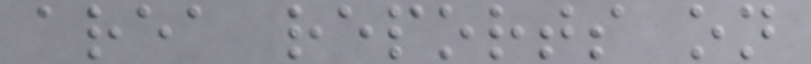area reports on
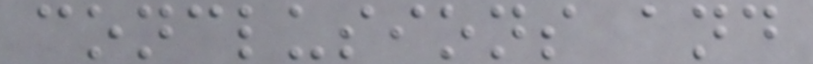conclusions and
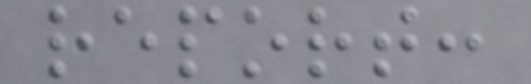report:
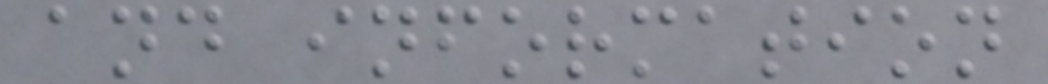and information
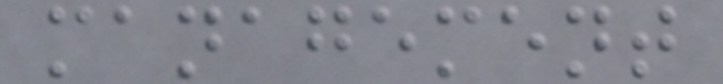management
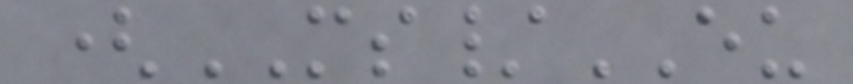(MS/EU
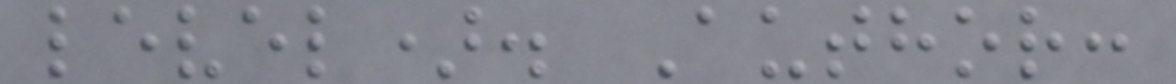level). Author:
